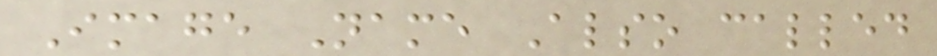Image Name Also called
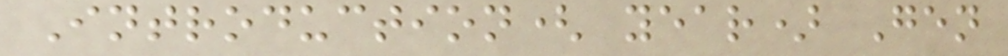Introduction( year) Gen
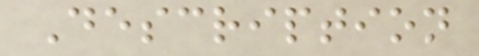Description
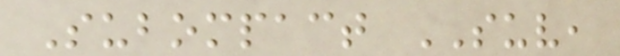Subompact SUV,
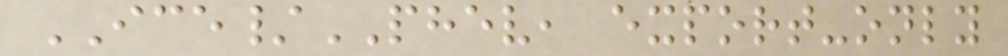ICE/PHEV, export-only
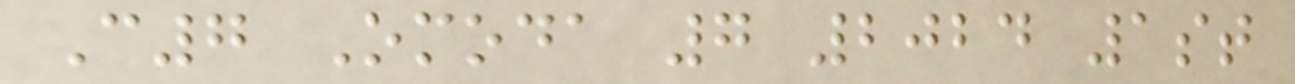C7 Omoda 7 2024 1st
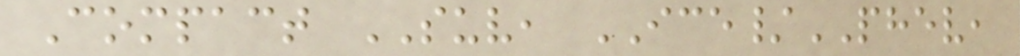Compact SUV, ICE/PHEV,
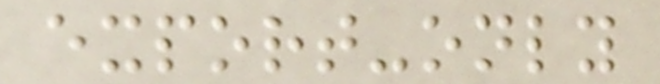export-only
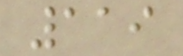119
